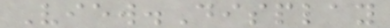View.Display
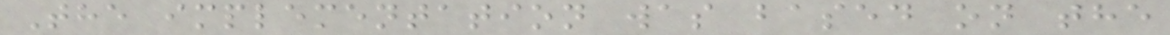The implementation was based on the
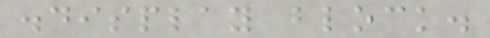.display block.
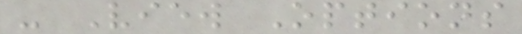- View Options
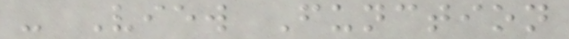- View Function
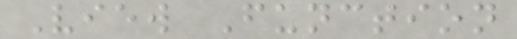View Function
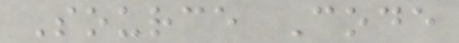Source Code
